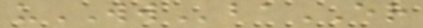uWWbaER
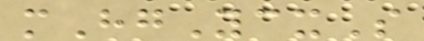mHgYcxS
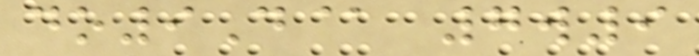do9D@ 7w9
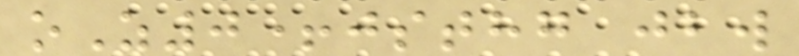oZ0+jsthg jbw
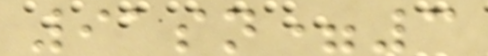91sn=3
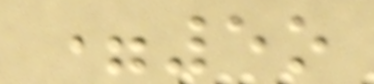=5o
